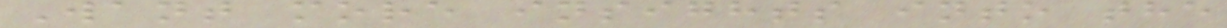Want more insights into the
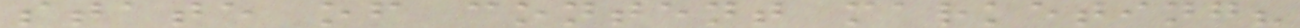state of content marketing?
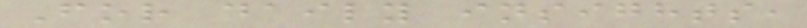For daily insights,
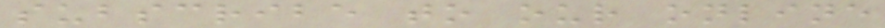subscribe to our online
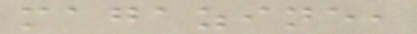magazine,
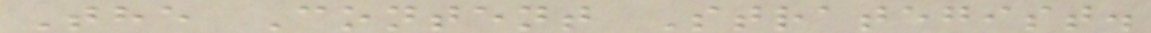The Content Strategist.
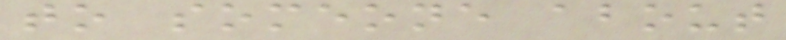to someone about
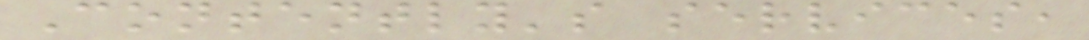Contently's services,
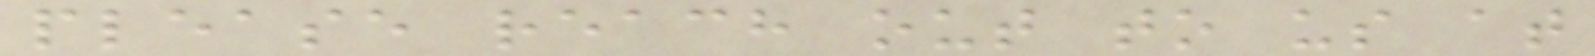please reach out to us at
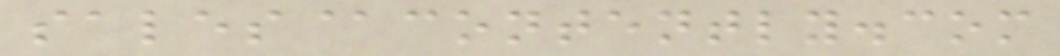sales@contently.com
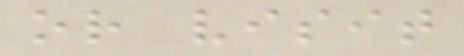or visit
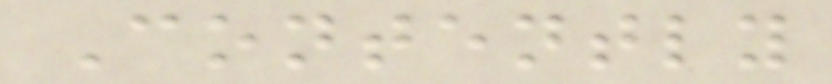Contently
